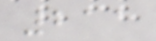211
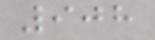908
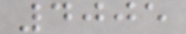4005
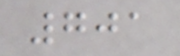701
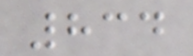834
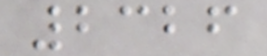2326
